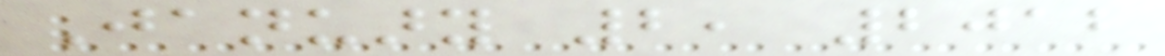January 2, 2012
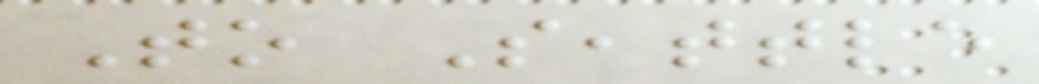To Seattle
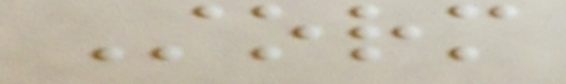Storm
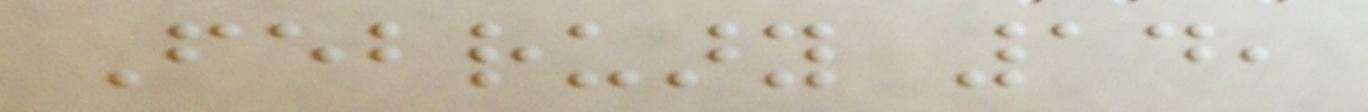February 14,
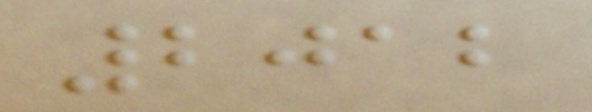2012
